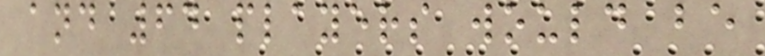and 64 players would be
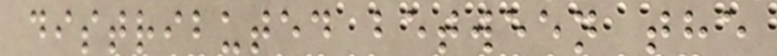distributed between the
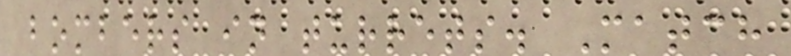bombers in turrets. Match
